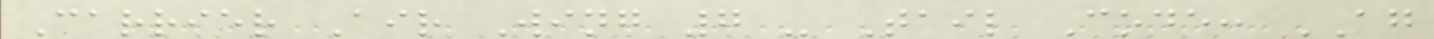Carrier Air Wing 7 - Tail Code: AG
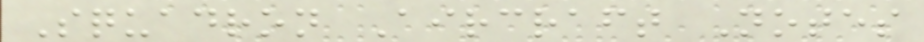Squadron Aircraft Notes
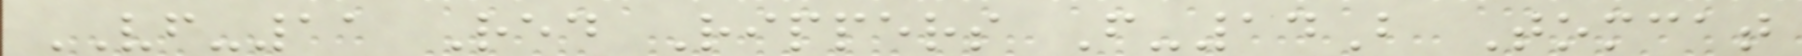VF-11 Red Rippers F-14B Tomcat
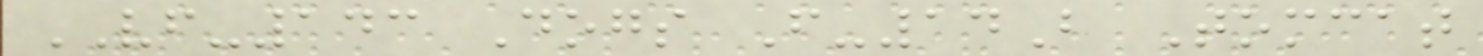VF-143 Dogs F-14B Tomcat
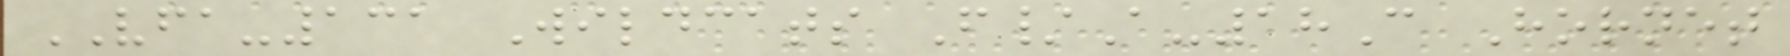VFA-131 Wildcats F/A-18C Hornet
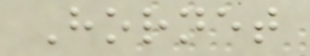Hornet
